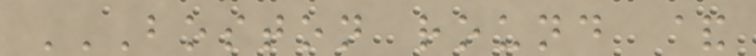BOSTON ROUND &
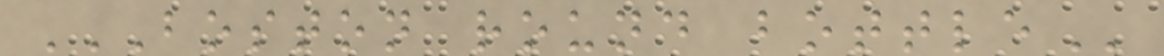BOSTON ROUND BOTTLE
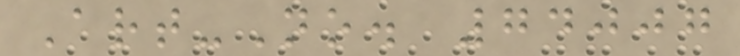Art-No. 74007
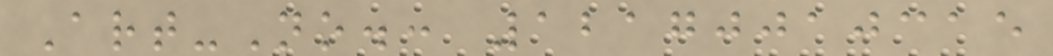Art-No.: 12170010315
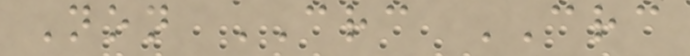Non CRC CRC
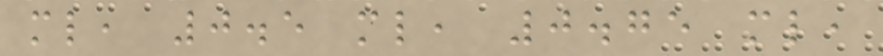ml, 0.5 ml, 0.75 ml,
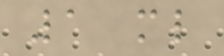1 ml
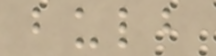bulb
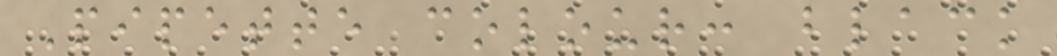Pipette colour: black
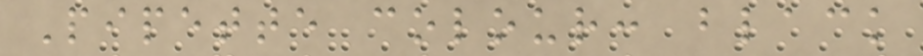Pipette colour: black
